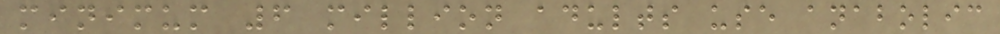minimum 6 million adults use anabolic
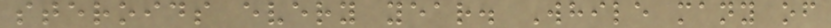steroids every year. While many of
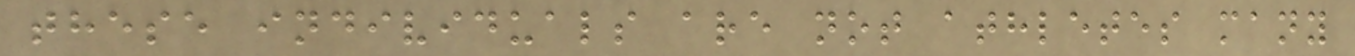these individuals are not athletes many
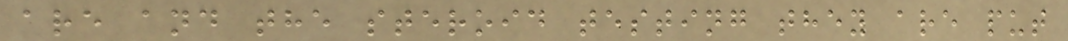are and the steroid testing they are put
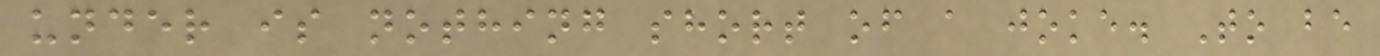under is nothing short of a joke. To be
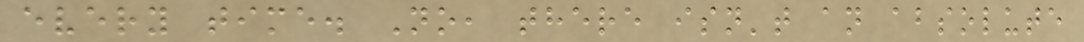every time. No, there isn't an absolute
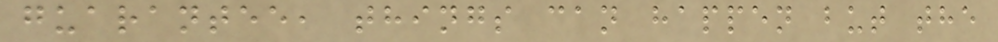guarantee, things can happen but the
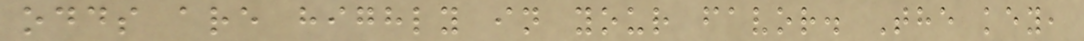odds are highly in your favor. The key,
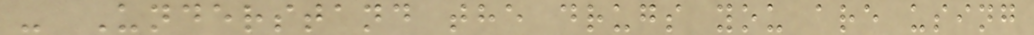- Understand the drugs you are using
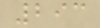293
